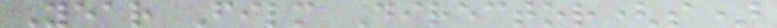Year Film Director(s)
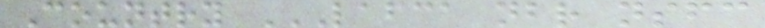Country LAFCA NBR NSFC
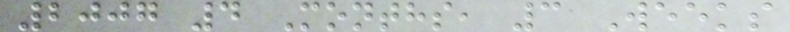2007 4 Months, 3 Weeks
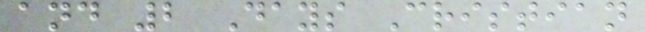and 2 Days Cristian
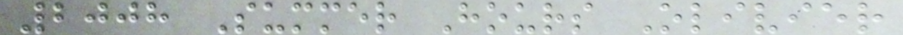2008 Summer Hours Olivier
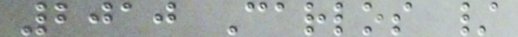2010 Carlos /
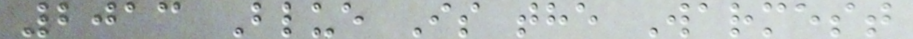2013 Blue Is the Warmest
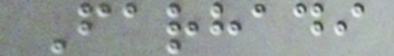Farhadi
